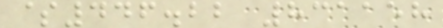$446.22 831158
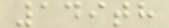149th
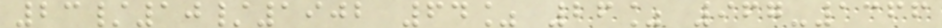23/10/1902 64% 26% 967-1366
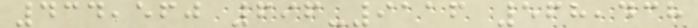434,560 696-9116 568,438
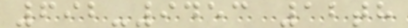692-9453 12th
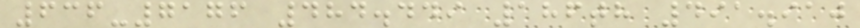636-7176 484.449 186th 491.910
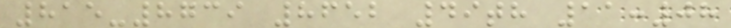815-8739 8652 49th 11:08
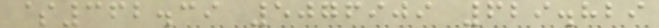$362.39 5076909 629.829
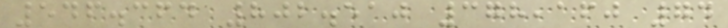546.364 802.510 378,160 74
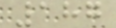187
